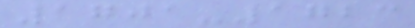1701-1723
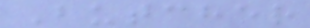Butcher
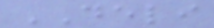DELI
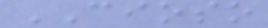CIOSO
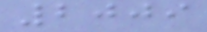2009
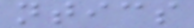ntics
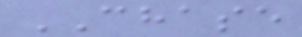CHASE
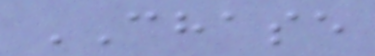CHASE
